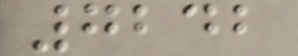7242
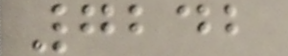7242
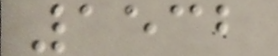1532
